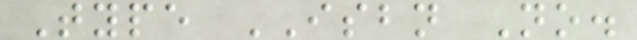Type ISBN No.
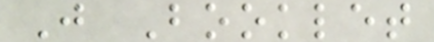J Booklet
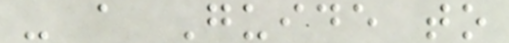- a Guide to
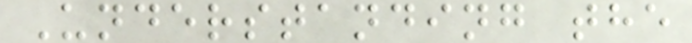Understanding the
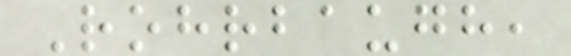Rohrbaugh,
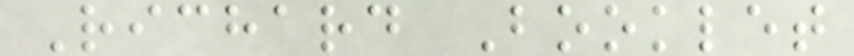Richard Booklet
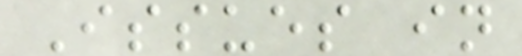Issues in
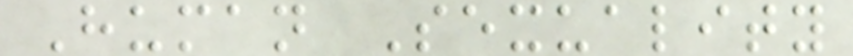Human Sexuality
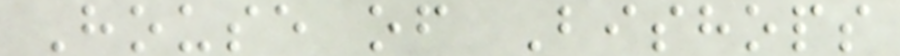House of Bishops
